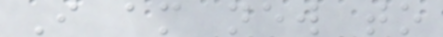I am new to
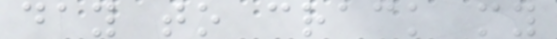day to crack my
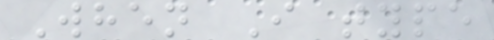When I type
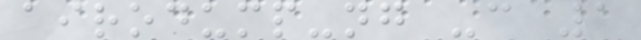airodump-ng -c 1
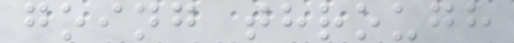going through
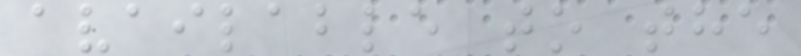available to the
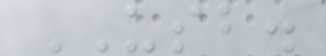USB.
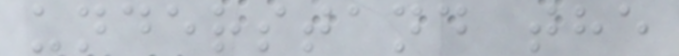understand the
